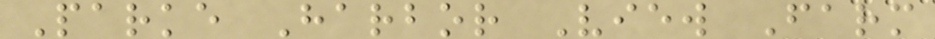Parke Harbor View Farm
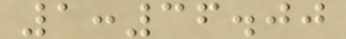1:36.00
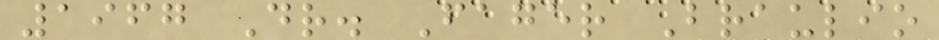1967 Dr. Fager Braulio
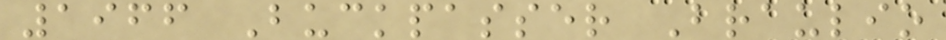1966 Buckpasser Braulio
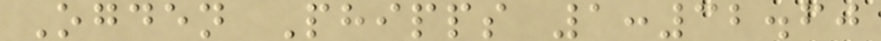Ogden Phipps 1:32.60
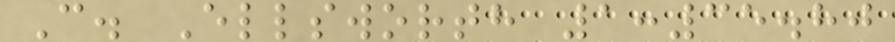C. Ellsworth 1:35.80
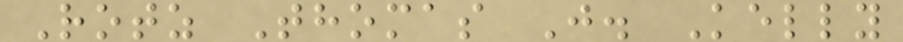Rotz Thomas J. Kelly
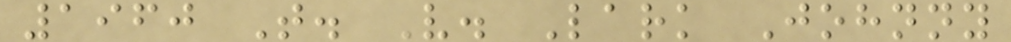1960 T. V. Lark Johnny
